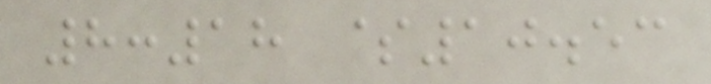8:18 $10.53
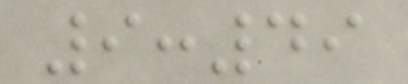9:49
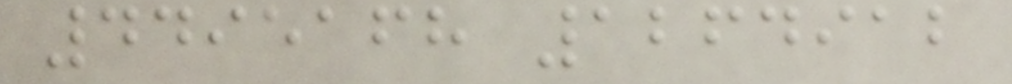4495168 1264912
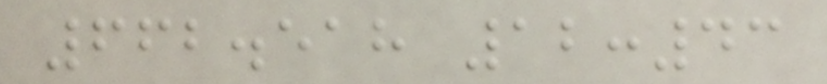662.518 12:43
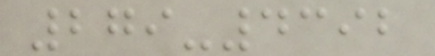279-4392
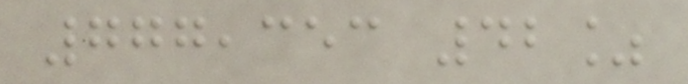777,353 42%
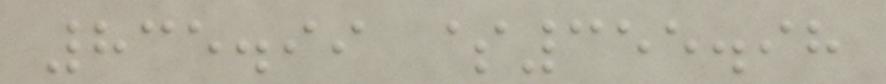835.99 $355.98
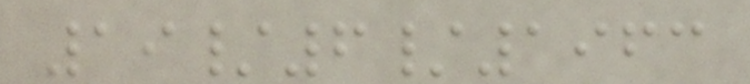19/6/1963
